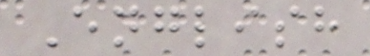English
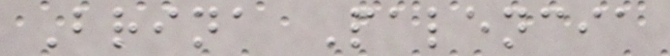Brina Palencia
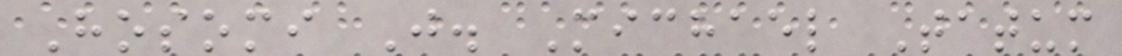Hosomi J. Michael Tatum
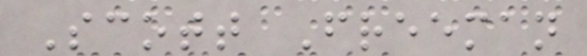Scott Freeman
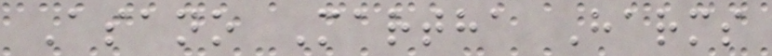Asano Martha Harms
